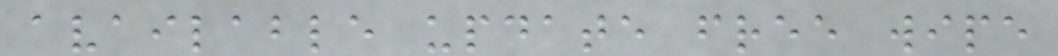available update free wipe
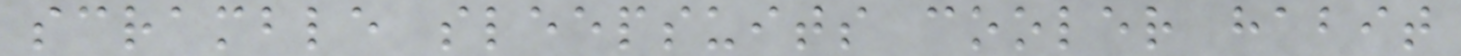scramble sleepsuits cooler habit
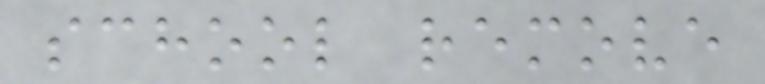school remove
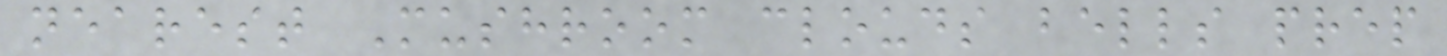nearest Mushroom clouds bells prep
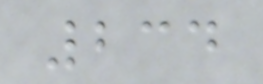234
